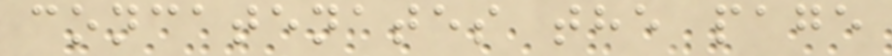concatenates the page
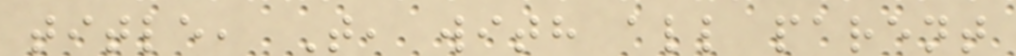title, T, with all parent
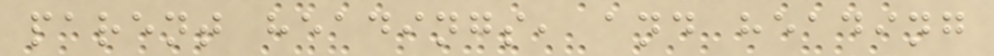parent headings, and heading
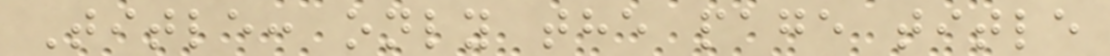Title: only the page title
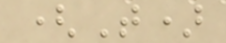(T)
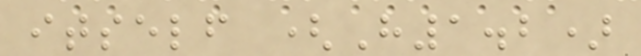itself (H1.2)
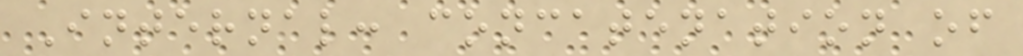Internal: concatenation of
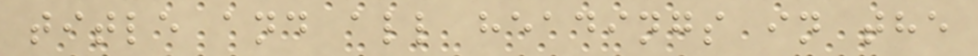title and all headings in the
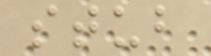stub
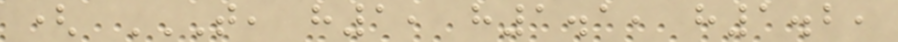( T, H1, H1.1, H1.2,
